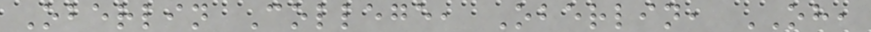Oberlin College, Oberlin, OH,
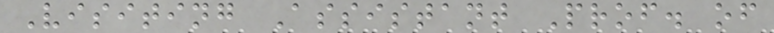Visiting Assistant Prof. of
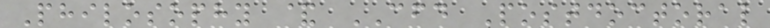Philosophy & CFD Postdoctoral
